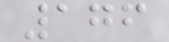176
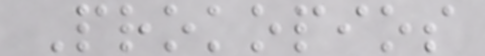Prokopios
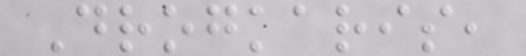Drogkaris,
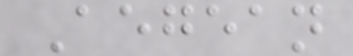Aegean
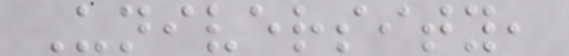University,
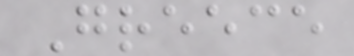Greece
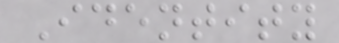Identity
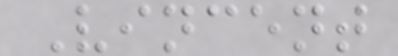Vincent
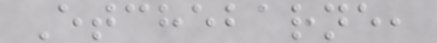Etchebarne,
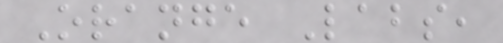Orange Labs,
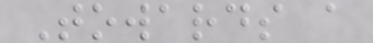Towards a
